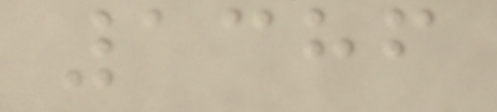1386
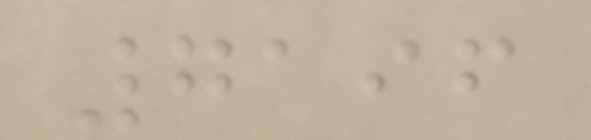7196
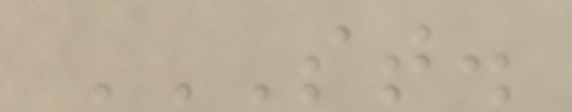ST.
